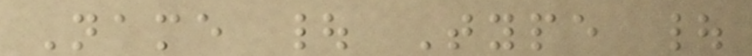Name | Type |
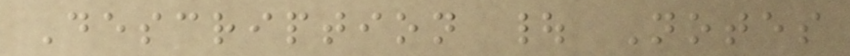Description | Notes
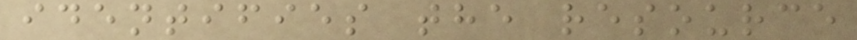identifies the resource
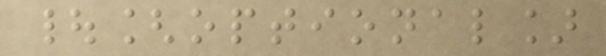|[optional]
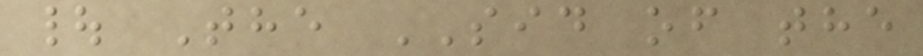| The SID of the
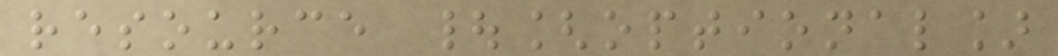resource |[optional]
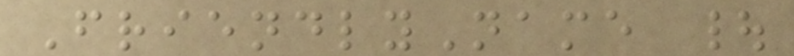FriendlyName |
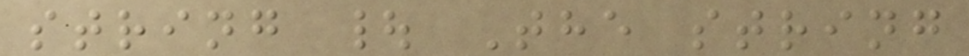string | The string
